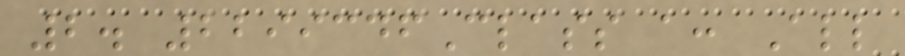2. 2299346Class a: All
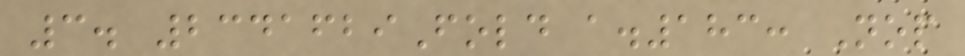3. 2341629Fold a.183: Nop
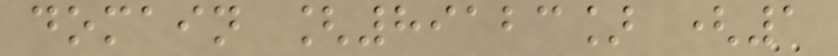domain [89123] (1
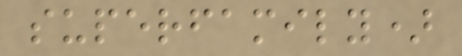superfamily)
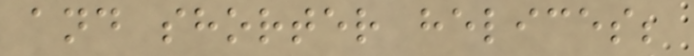and shorter helices;
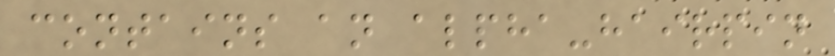contains an alpha-hairpin
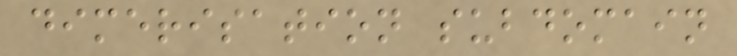dimerisation subdomain
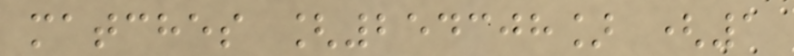matches [254308] (1
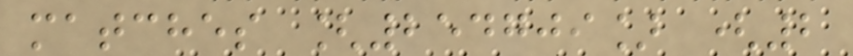matches [254709] (2
